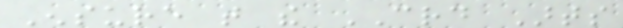Ensure that the CRD Arts
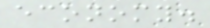economy.
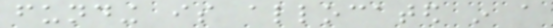funding is allocated in a
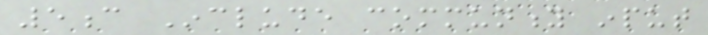5c Include community input
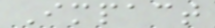Impact
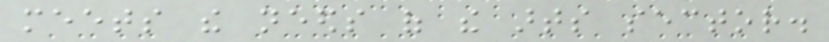meets the needs of the arts sector.
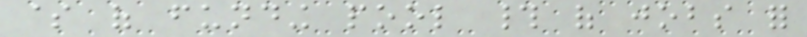$ of funding pool # of jobs for
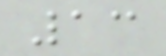13
